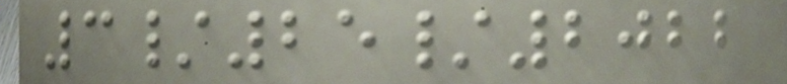3/25/2022
